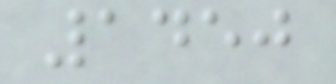1450
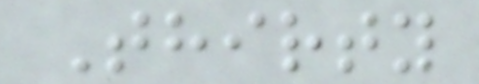Thirty
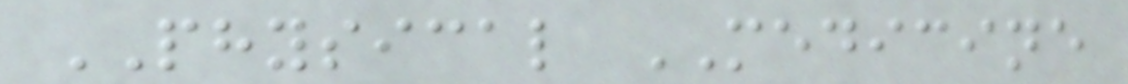PHYSICAL MEDICINE
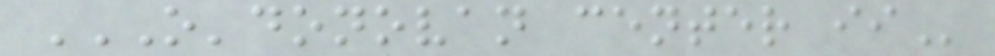O'DONOVAN CENTER II
